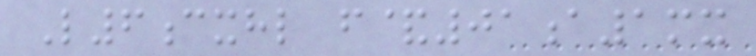L6cxhl f&01a1mx
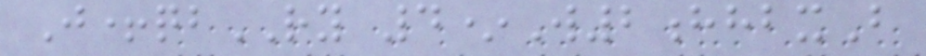J+qbRY 4*W2hhbxB
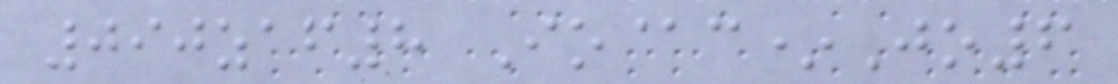090zaf8 Io@c*Jo6
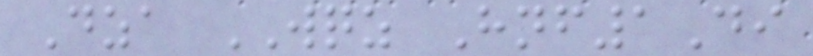Dza WQZ Hnf1Di
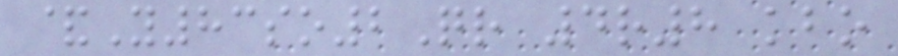&Y83so2Qr 4r8 kbo
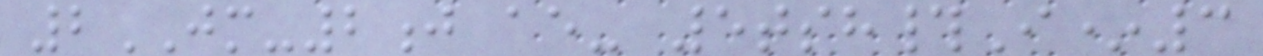2JM-2j ae- 5tsh#I*3
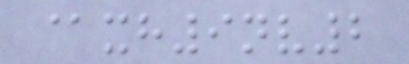@xh9nv2
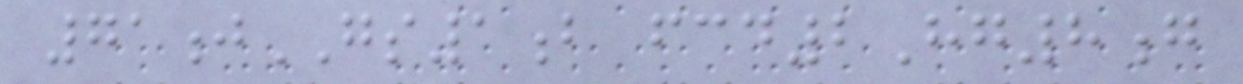71jGS1b fcd2Hg8g
